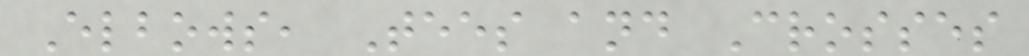Elbows, Tees and Crosses
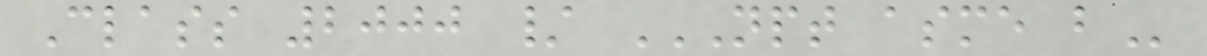Class 2000 / NPT ASME B
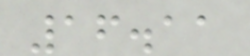16.11
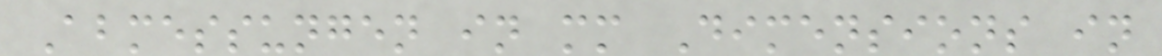Abmessungen in mm Dimensions in
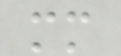mm
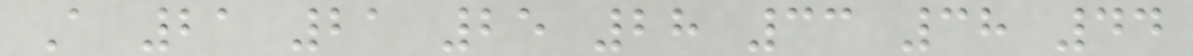A 21 21 25 28 33 38 44
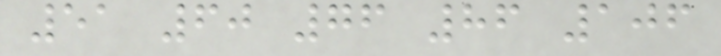51 60 76 86 106
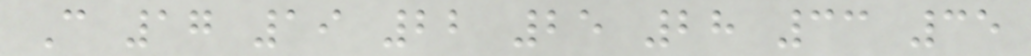C 17 19 22 25 28 33 35
